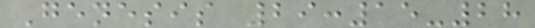Genesis 29:15-28
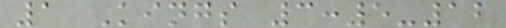1 Kings 3:5-12
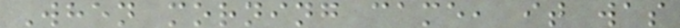When morning came, it was
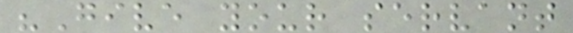"Give your servant
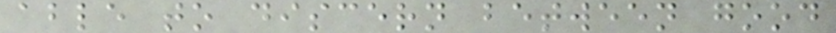able to discern between good
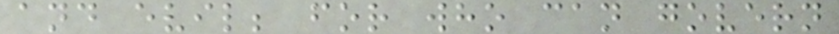and evil; for who can govern
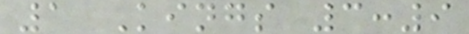1 Kings 3:9
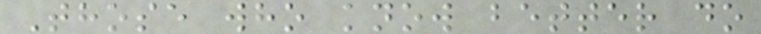Those who know better do
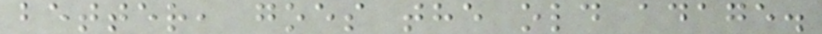better, goes the old adage.
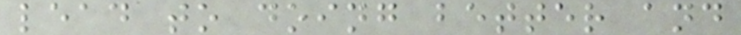lead to doing better and
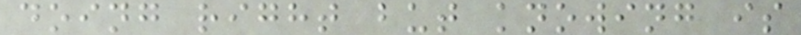doing right but knowing is
